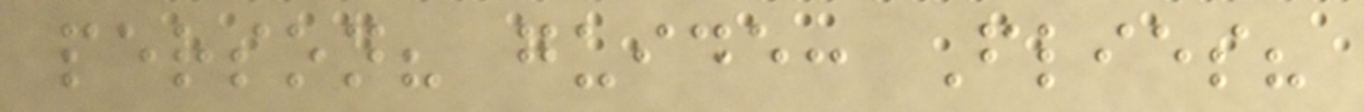person? guide: Flies?
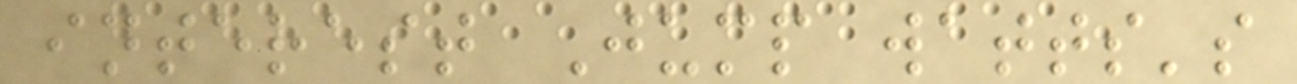interest Jump watts's
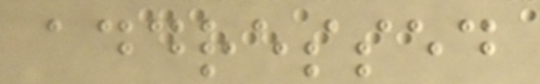addressed
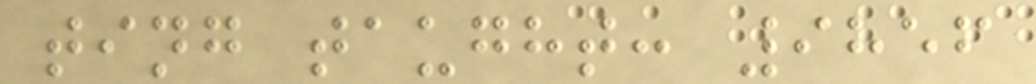ting taught: 9856
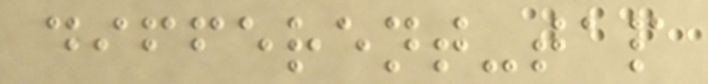different-tap
